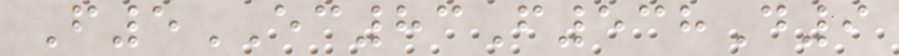F5EC83F538D9
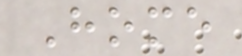Home
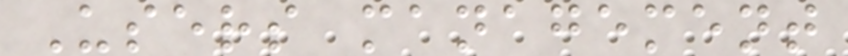Users management
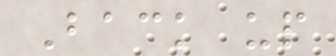Back up
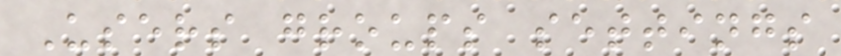Users groups settings
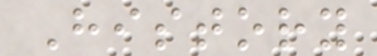History
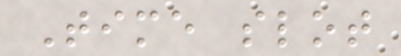Time slot
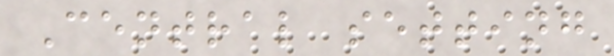Central setting
